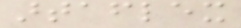artaflex
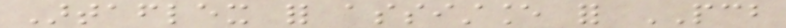Artaflex for assistance for PCB
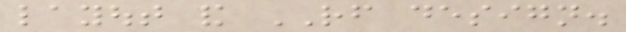layout and RF design.
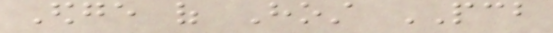Edge of Host PCB
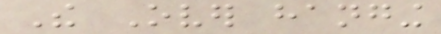The Over hanging
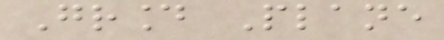Ground Plane
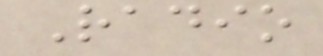Radio
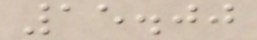15.00
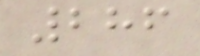286
